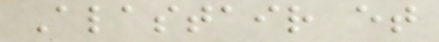Alastair et
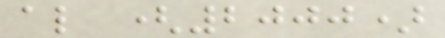al (2000)
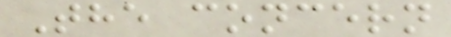The concern
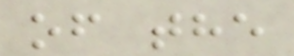of the
